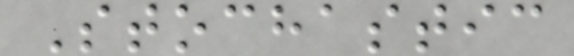Stochastic
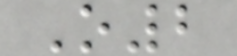O2
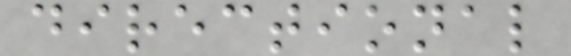directional
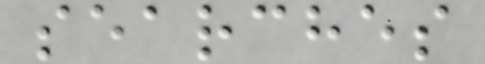searches
